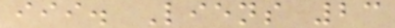iii. Liens 23
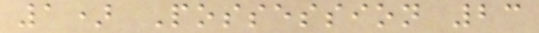1) Possession 23
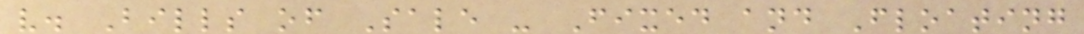v. Bills of Sale - Fixed and Floating
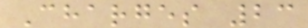Charges 23
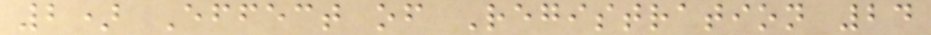2) Effect of Registration 24
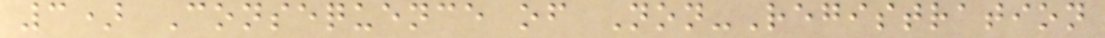3) Consequence of Non-Registration
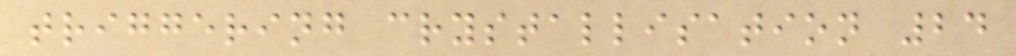triggering crystallisation 24
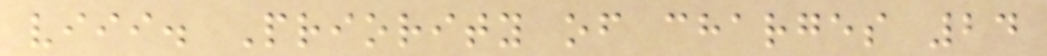viii. Priority of charges 24
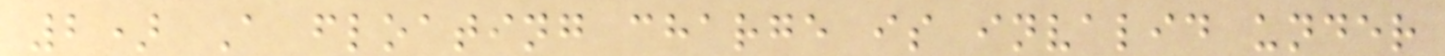2) A floating charge is invalid under
